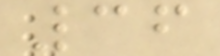36
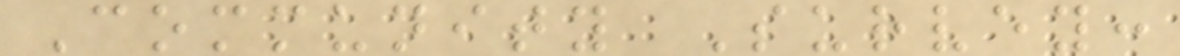Community Survey:
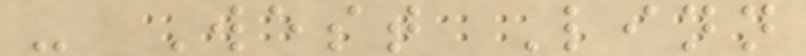- West Linn
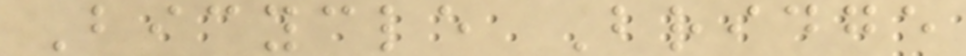Bicycle Bridge
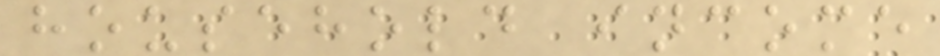household income
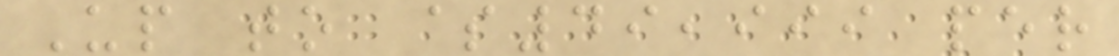Up to $49,999 per
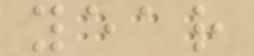year
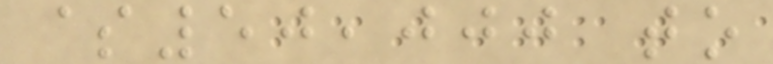$50,000 to
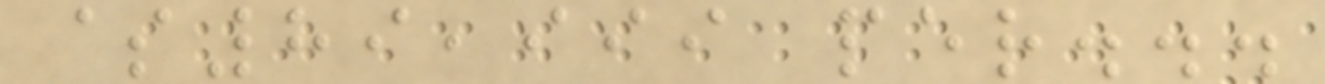$89,999 per...
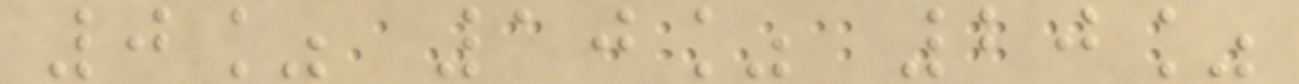0% 10% 20%
